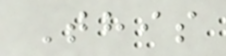This
